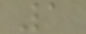1
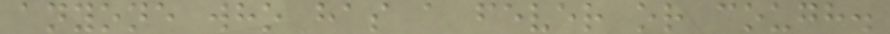anyone who has a fever or cough.
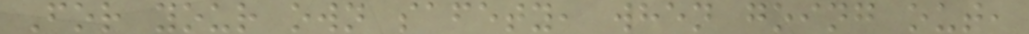For your own safety, when going out,
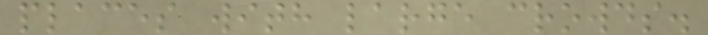places with large crowds.
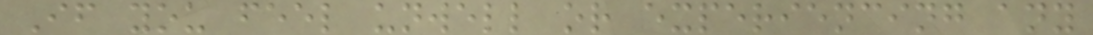If you feel unwell or experiencing any
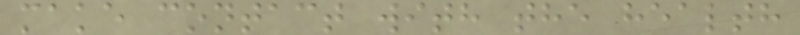make contact with the health
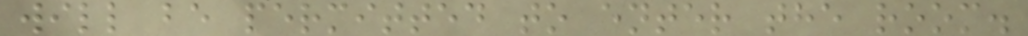will be permitted to enter the room.
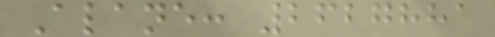Alane: 2627881
